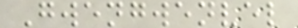Gwengwenvel
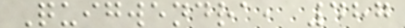Quigwendra, 487
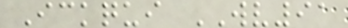Ickqui WV91
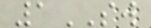1SW
